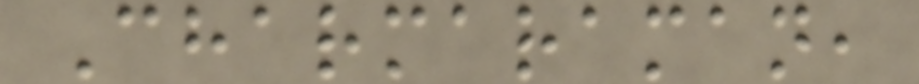Charmaraman,
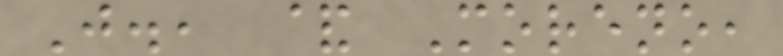J., & Moreno,
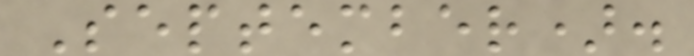September).
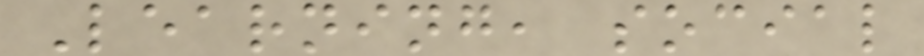Learning, social
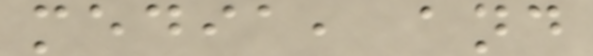media, and
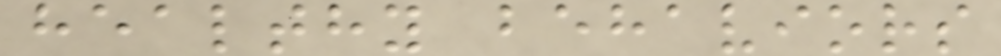healthy behaviors
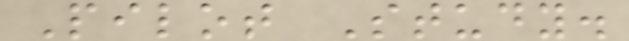Pilot Study.
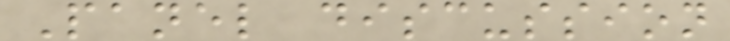Panel discussion
